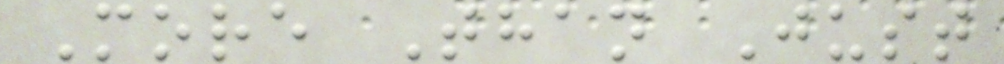More Than Just
